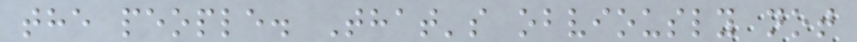the people. That's obviously not
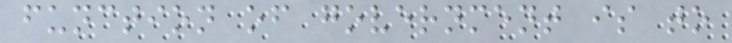function of government is to
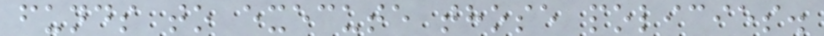funds to execute those policies.
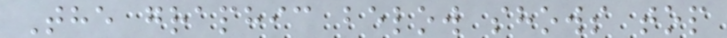The graphic below shows top
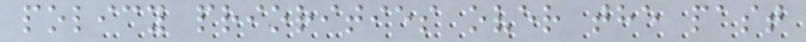policy priorities over the past
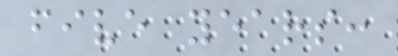five years:
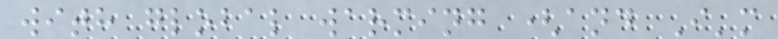with global warming (and I'm
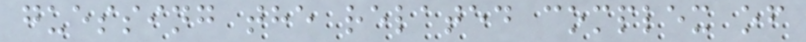guessing the related complex of
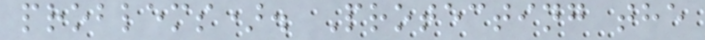problems). Protecting the
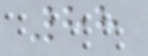88
